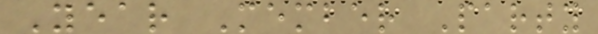Year Member Party
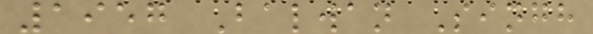1957 Balwan Singh
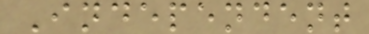Independent
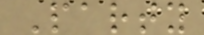Party
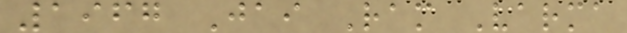1967 Jai Ram Varma
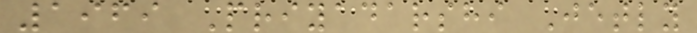1969 Priyadarshi Jetly
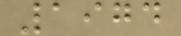1974
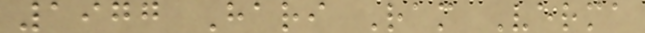1977 Hari Ram Verma
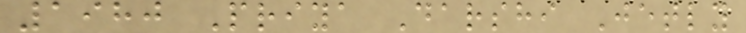1980 Priya Darshi Jetly
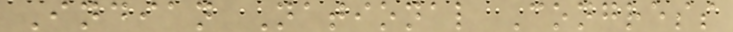Indian National Congress
